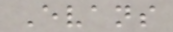Evans
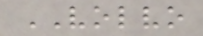VOLVO
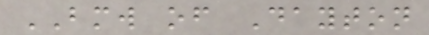BMW of Dayton
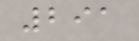291
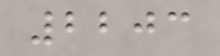2203
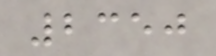2350
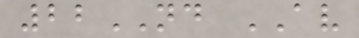22ND AV
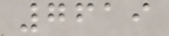7619
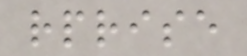rprise
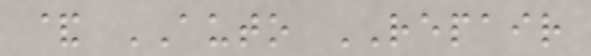& AUTO REPAIR
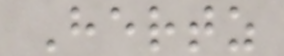Hertz
